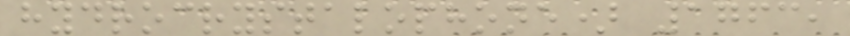hydrocrystalophone) 1763,
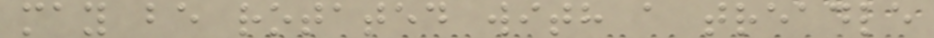may be rotated with a treadle
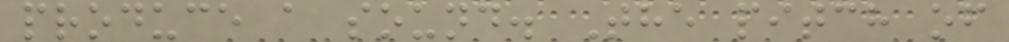produce a sound. The pitch of
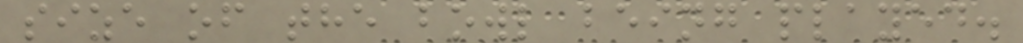size of the bowl being played.
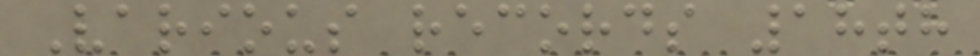Various records 18th
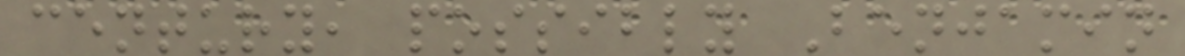century, possibly Benjamin
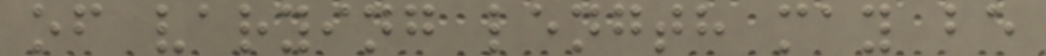of varying length may be
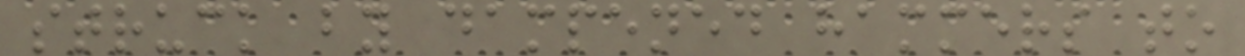struck by dampened hammers to
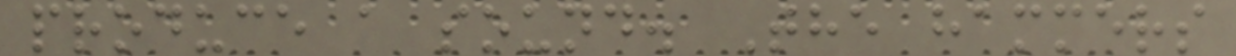produce a sound. The hammers
